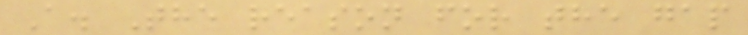A. The reason for the gap
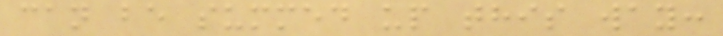can be summed up this way:
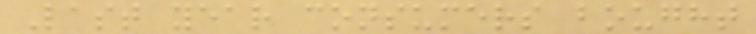Last year consumers bought
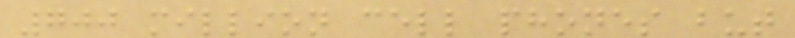700 million cell phones but
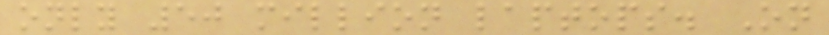only 50 million laptops. On
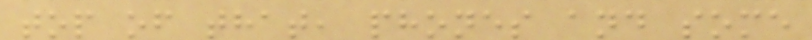top of that, phones and some
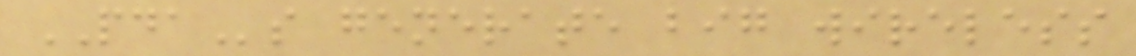PDAs generate big wireless
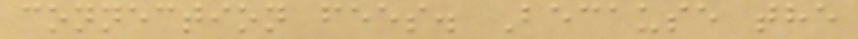connection fees. Because the
